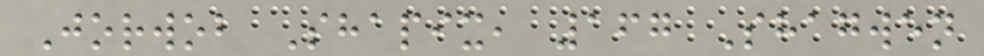Jorwob Shapix, 167 Shagwen
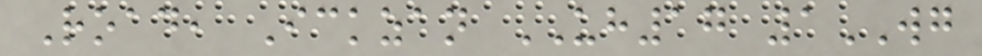Road, Ickzan UH17 1WG
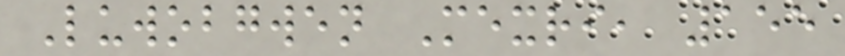Luwobgwen Mexri, 155
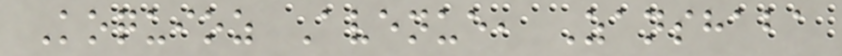Koquioz Avenue, Zanshaba
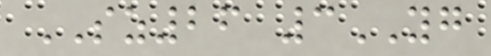SZ26 3YG
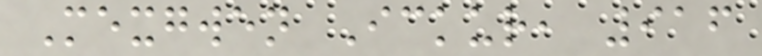Mexgwen Ickur, 916
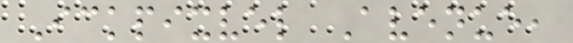Ickpixvel Avenue,
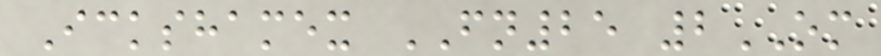Ickshamex FN25 2OM
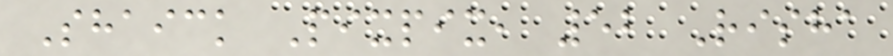Shaick Pixpix, 52 Risha
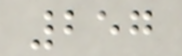257
